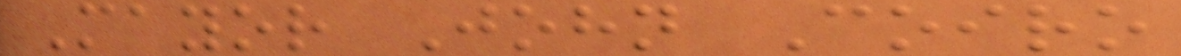Mayor John Coiro
